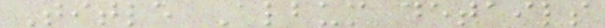Title Album details
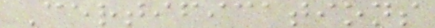Certifications
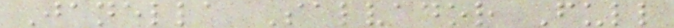Janella Salvador Full
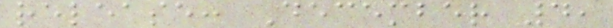release: December 4,
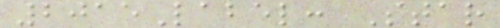2015Label: Star
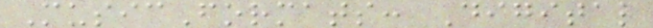MusicFormats: Digital
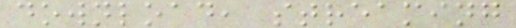download, streaming
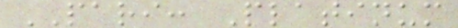PARI: Platinum
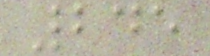245
